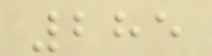285
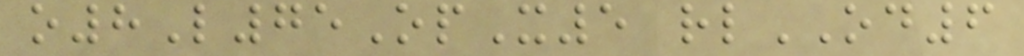o8L75OpX5 rlOD6
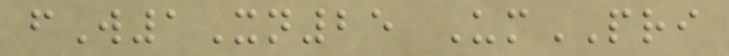fW1Xn25 UmPRI
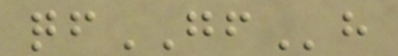qfGFh
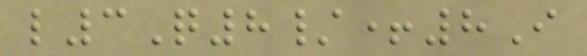l3Q8/+8I
